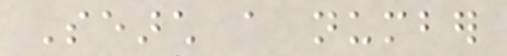Search a number
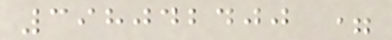398042400 =
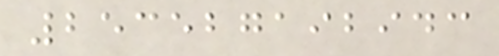253527192943
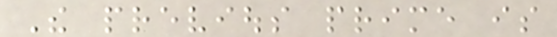The previous prime is
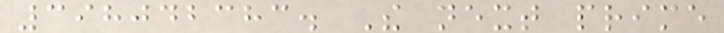398042383. The next prime
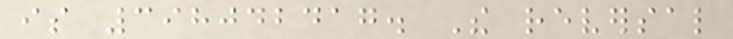is 398042417. The reversal
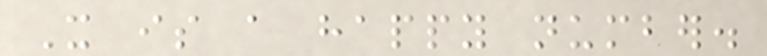It is a happy number.
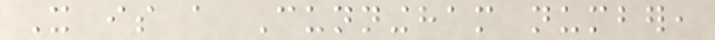It is a Cunningham number,
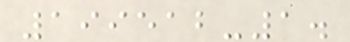199512-1.
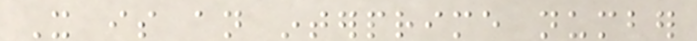It is an interprime number
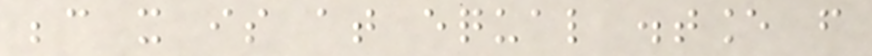because it is at equal distance from
